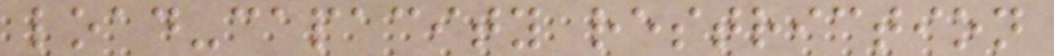load-capacity restriction
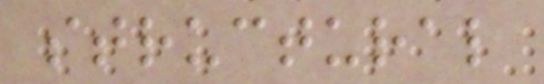structural
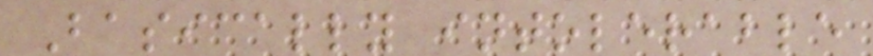Basically intolerable
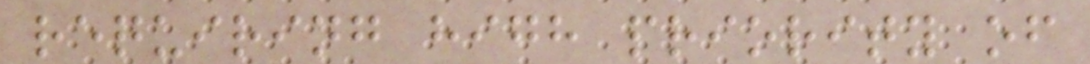requiring high priority of
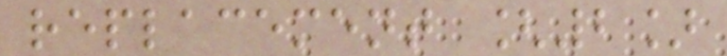replacement [2]
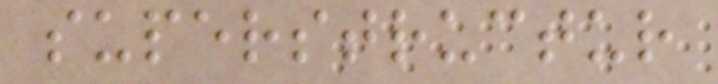superstructur
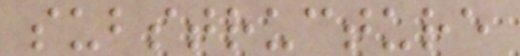substructure
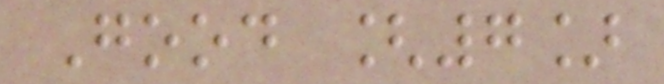Good [7]
